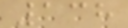138
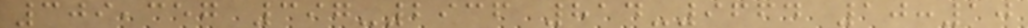309,357 397-2936 814-9664 10:10
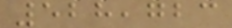528,723
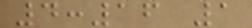4:16 1
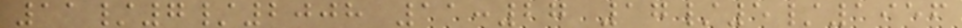11/7/2008 11:27 17/5/1956
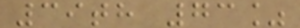39th 73%
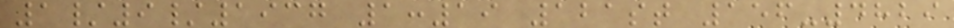1/9/1937 1:19 121st 156-4829
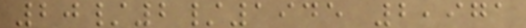20/2/1945 2,971
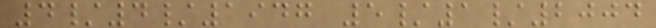4/4/1947 5/1/2004
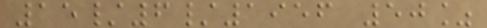15/6/1956 50%
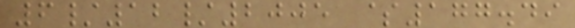6/12/2005 $177.49
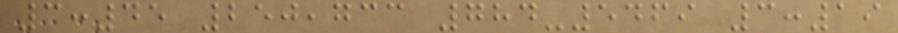3:45 250,733 784-5469 3:19
